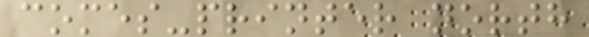comes-printer north
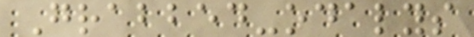Grabbed-odalys
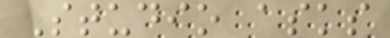Studio asks
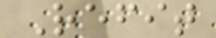Refit
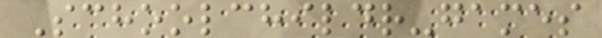Schoolchildr-games
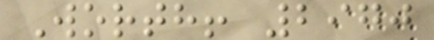Worth! 2970
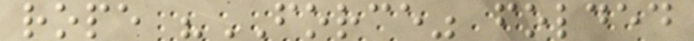rope "FORCE" folded
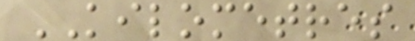KILOMETRES
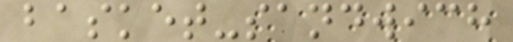basket-sandwich
